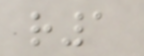r1
